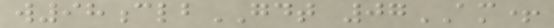w98clbGDT 07AM+
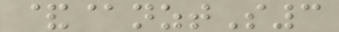&@nztS3
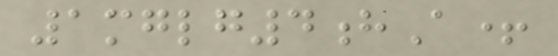1mglg4hA+
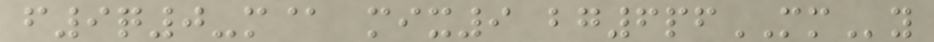f9q0-m@ mix9 bg6pfMMy
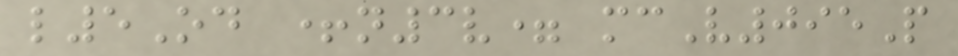l5Od +n3v= mcV095P
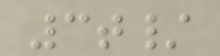3t/
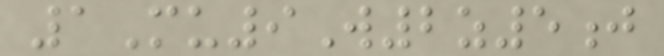1Mu9W2z5j
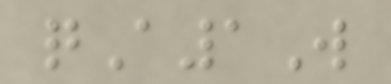qA1W
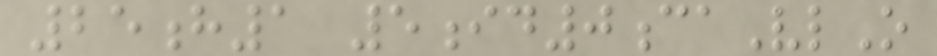25h1 5id0caVlO
